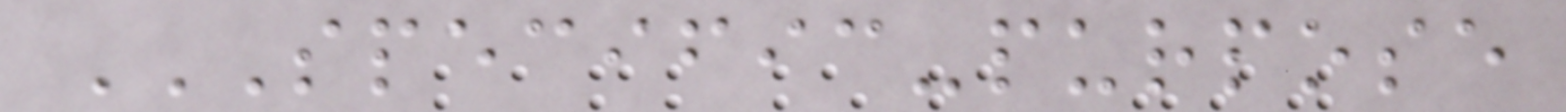SPECIFIC-PURPOSE
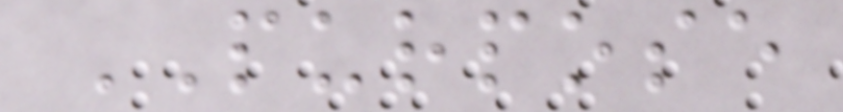PURPOSE
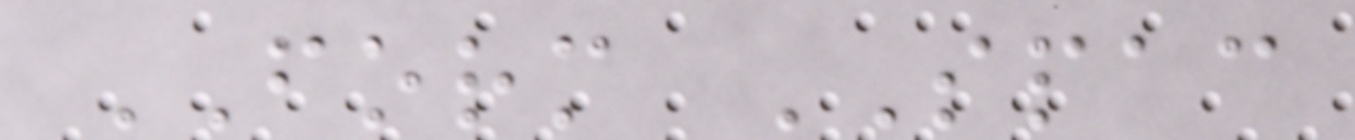FORM SPAC
